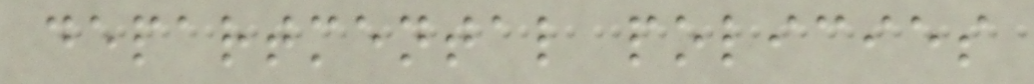departmental policies
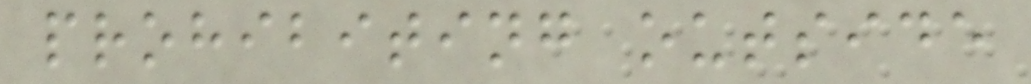prohibiting outside
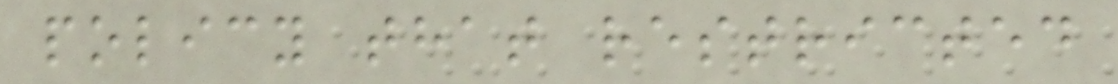policy that restricted
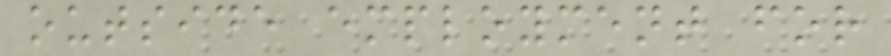outside employment for
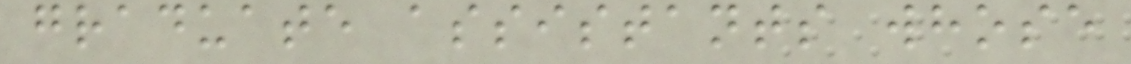graduate assistants whose
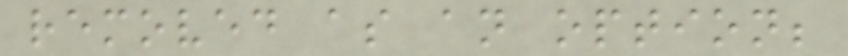removed as an option;
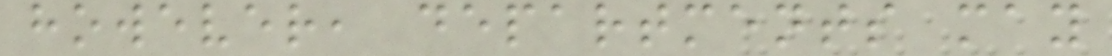however, departments may
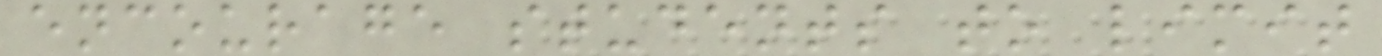encourage students to limit
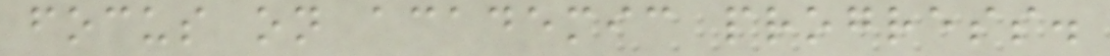focus on academic progress.
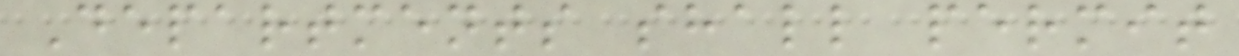Departments shall permit
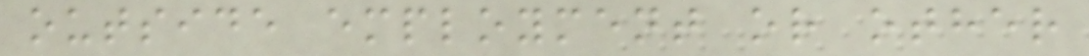outside employment or other
